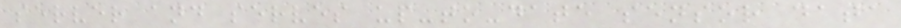server and serves up-to-date sensor data
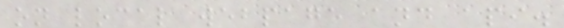on local webpage and api.
